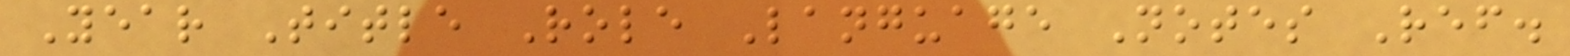Year Title Role Language Notes Ref.
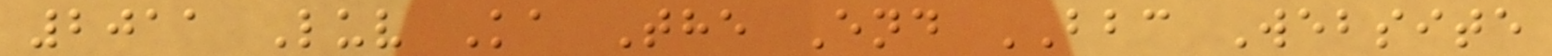2011 Luv Ka The End BBC Website
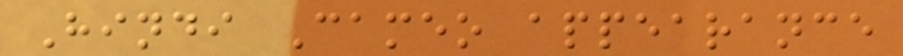Hindi Cameo appearance
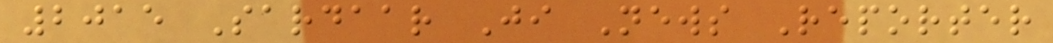2015 Sardaar Ji News Reporter
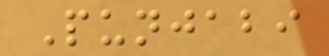Punjabi
